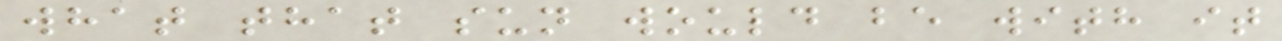what that sun would be with it
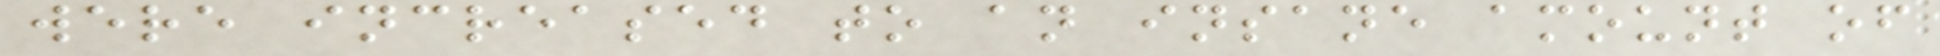were increased to an insane amount of
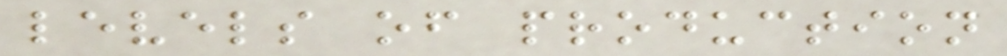levels of production
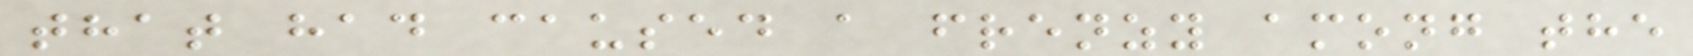that had caused a frenzy among the
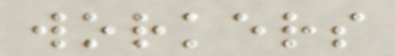workers
